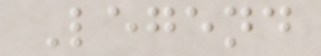Legend
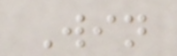Win
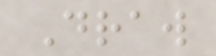Draw
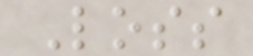Loss
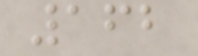162
